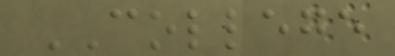COLLEGE
